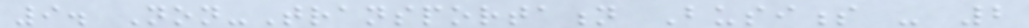9. Non-Transportation Business - 2
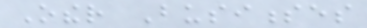Other Businesses
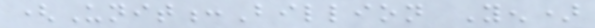(Unit:Billion Yen)
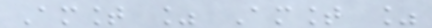Amount % Amount %
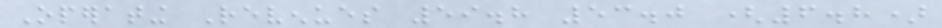Operating Revenues 59.8 53.0 (6.8)
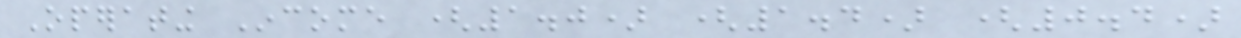Operating Income (1.0) (1.4) (0.4)
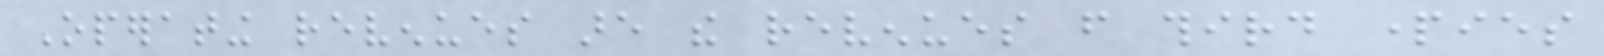Operating revenues are the revenues from third parties
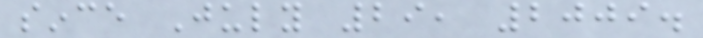since July 29, 2009.
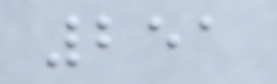251
